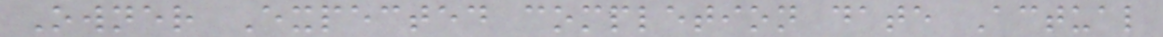Owner Expected completion date Actual
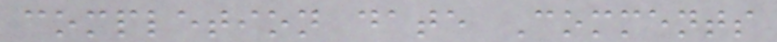completion date Comments
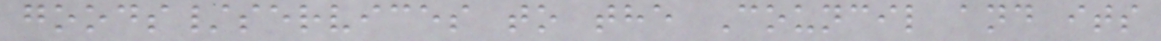goods/services to the Council and its
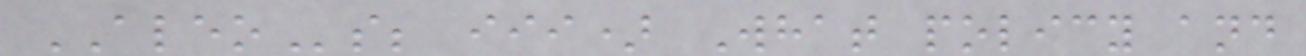ALEOs; iii) What policy and
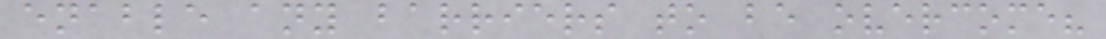enable any barriers to be overcome?
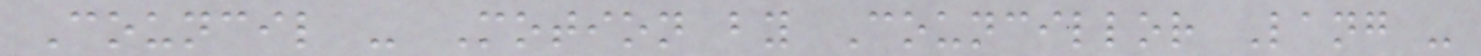Council - Motion by Councillor Lang -
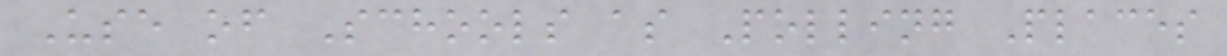Use of Schools as Polling Places
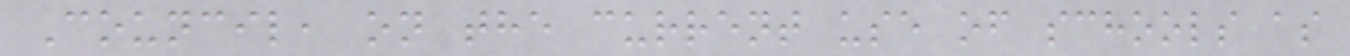Council, on the current use of schools as
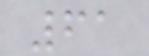61
